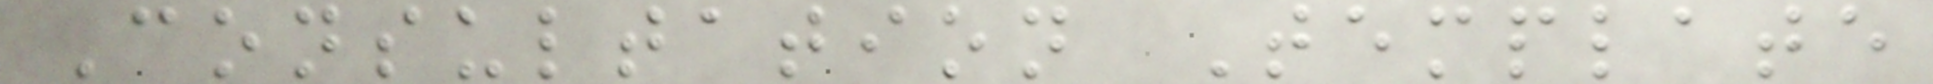Consultation Template
